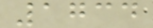1734
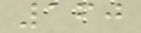160
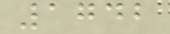1742
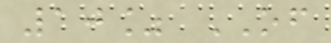10% OF
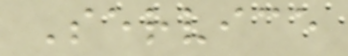Service
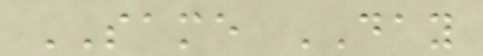SAME DAY
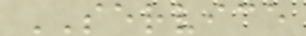SERVICE
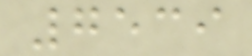7539
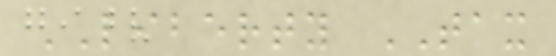LIBERTY TAX
